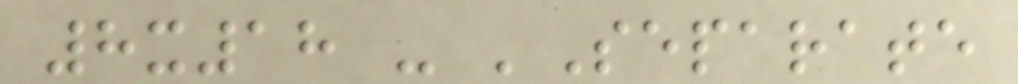8x18 - 'Separate
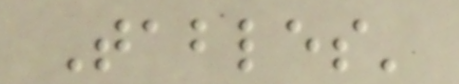Tables'
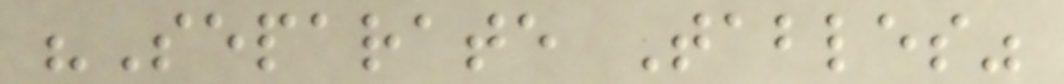"Separate Tables"
